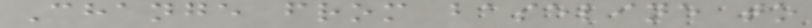Change from baseline to
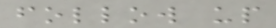follow up
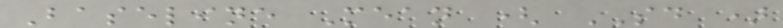Baseline Mean ( SD )
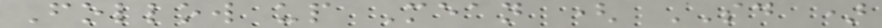Follow up Mean ( SD )
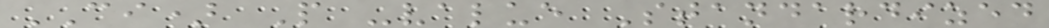CI) P -value Standardized
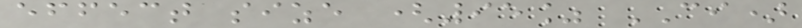effect size (95% CI)
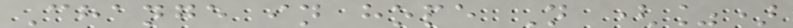Change in hope N (%)
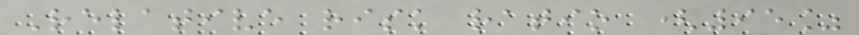Relative risk ratio (95%
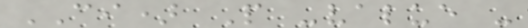CI) P -value -
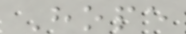Hope
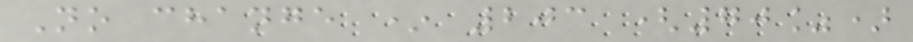No change * 203 (70%)
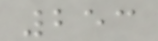253
